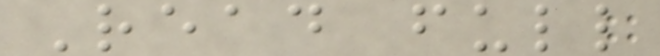Read full
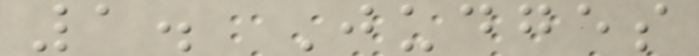1. Judges
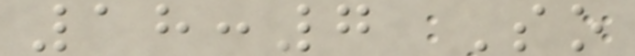18:7 So
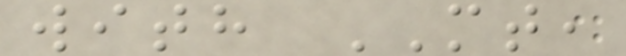with MT,
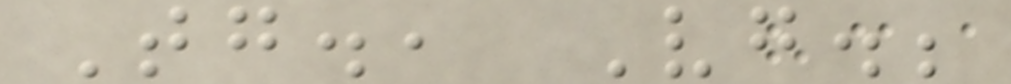Tg., Vg.;
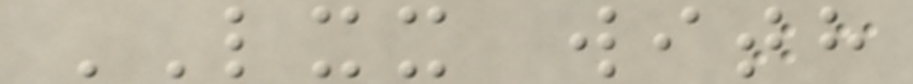LXX with
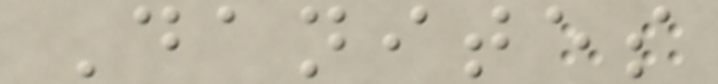Danites
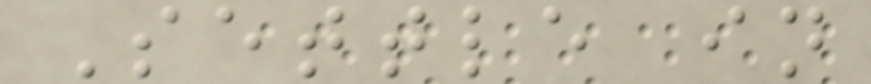Settle in
